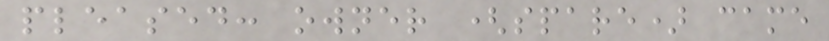pleased: owner (spare) came
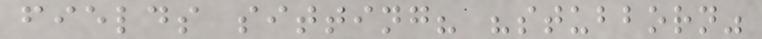fields sitting? "stubborn"
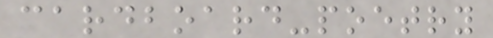cardboard-poetry
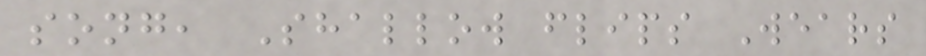song, Shallow flips Wears
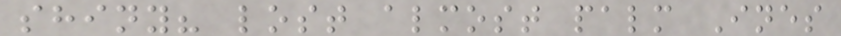shiny? lost almost palm Ines
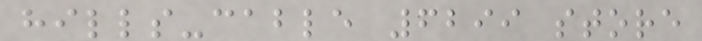hills-cable 6299 store
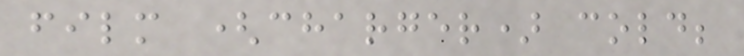film (charger) cold;
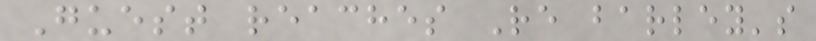Guest reaches Re barley's
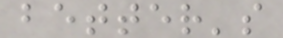better's
